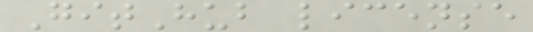GitHub license
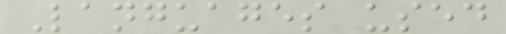Languages used
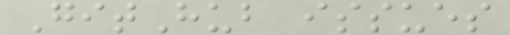GitHub issues
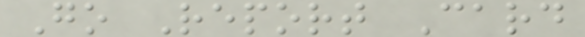Go Report Card
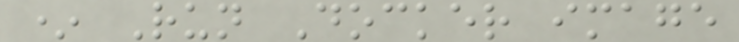* Run Docker image
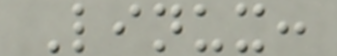Linux:
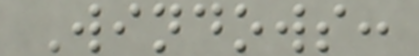Windows:
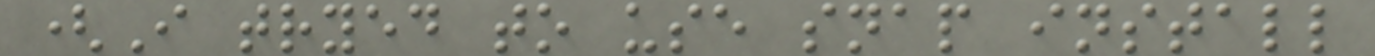(I tryed to use snap install
